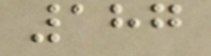187
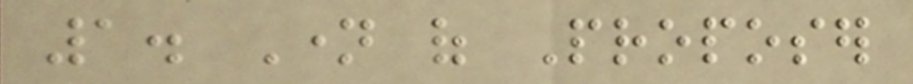1. Name of Proposer
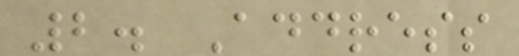2. Address
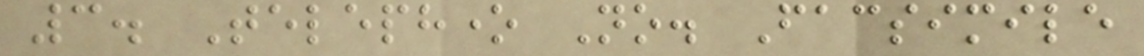3. Telephone No. Facsimile
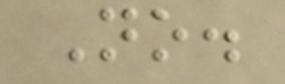No.
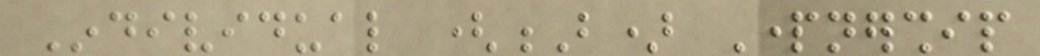Individual (B) Partnership
